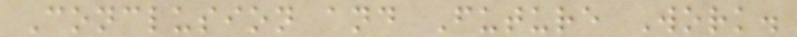Conclusion and Future Work.
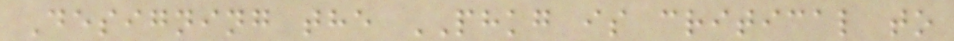Designing the PHKG is critical to
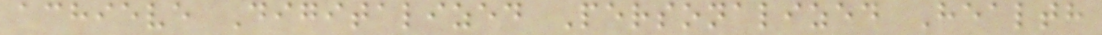achieve Digitalized Personalized Health
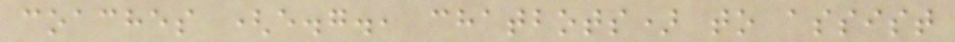coaches (e.g., chatbots) to assist
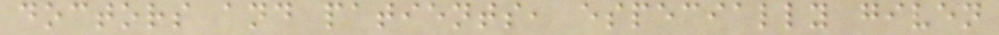doctors and patients, especially given
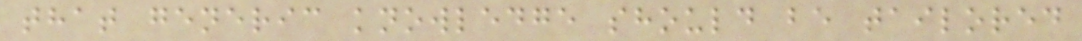that generic knowledge should be tailored
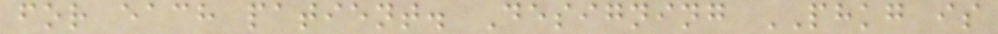for each patient. Designing PHKG is
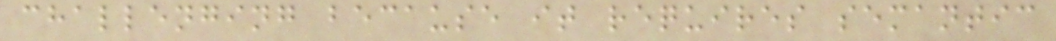challenging because it requires semantic
